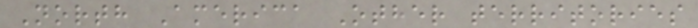North America Other territories
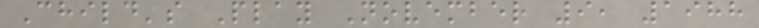Child's Play November 9, 1988
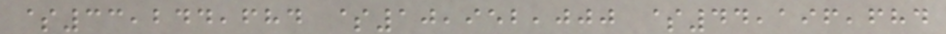$33,244,684 $10,952,000 $44,196,684
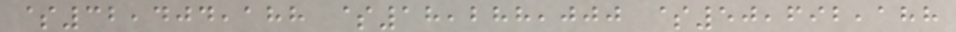$32,404,188 $18,288,000 $50,692,188
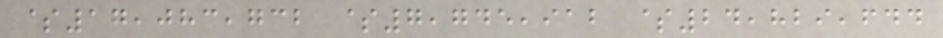$17,083,732 $7,745,912 $24,829,644
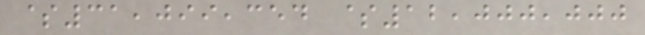$31,099,354 $12,000,000
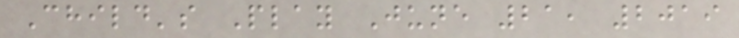Child's Play June 21, 2019
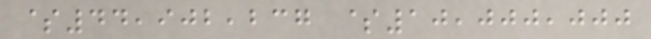$44,902,237 $10,000,000
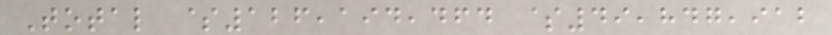Total $126,194,464 $49,847,912
